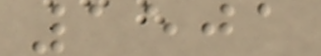1501
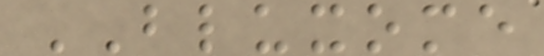BLUXOME
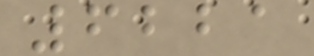6221
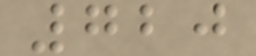720
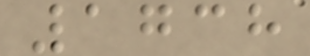1738
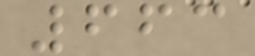663
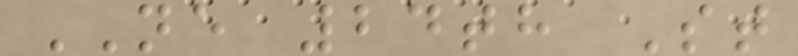NE 24th St
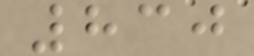830
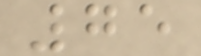75
